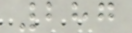287
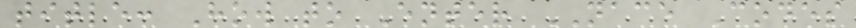title: How to Enter NACE Codes
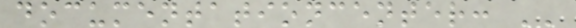documentationcenter: ''
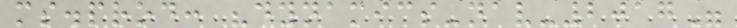ms.prod: "dynamics-nav-2017"
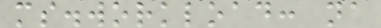ms.workload: na
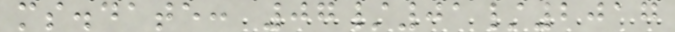ms.date: 07/01/2017
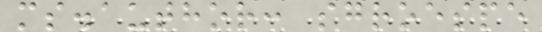ms.author: sgroespe
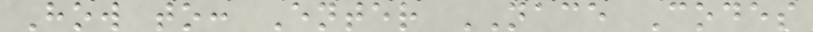How to: Enter NACE Codes
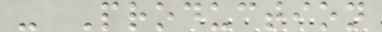- Production
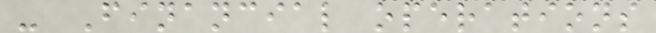- Financial operations
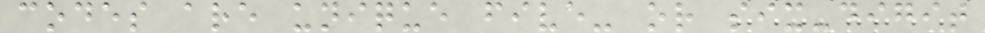codes are unique five- or six-digit
